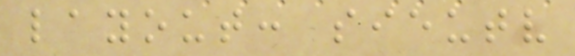layout: sieutv
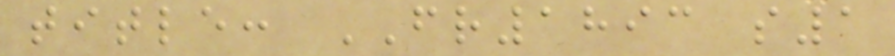title: FR1893 s1
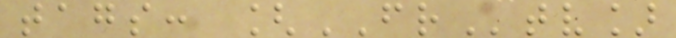tags: [FRtv]
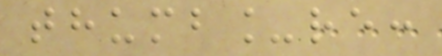thumb_re:
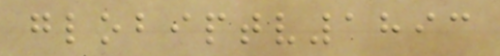globiptv1893
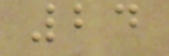24
